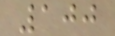100
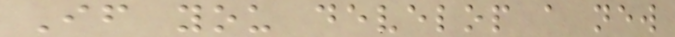If you develop a new
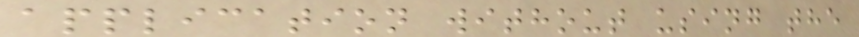application without using the
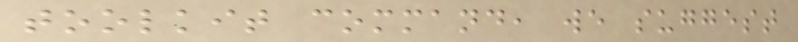toolkit command, we suggest
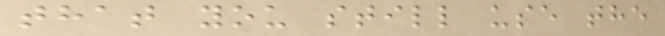that you still use the
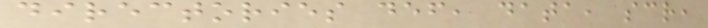directories def, data, scr,
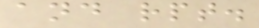and rpt.
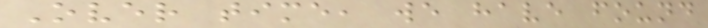Over time, we have found
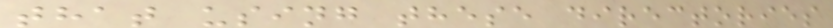that using these directories
